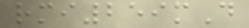rmi259mD
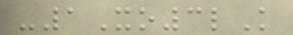-1Xo3lK
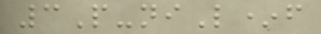3P-niL*f
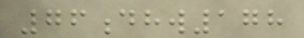76dhw178
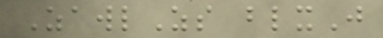ZawlZs blxJ
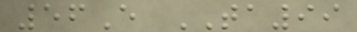56E TA99
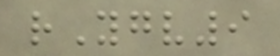rYgv9
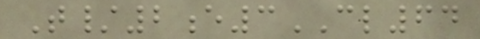T/2e3CL64
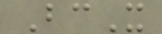BcX
